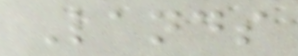Lands
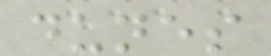dunes
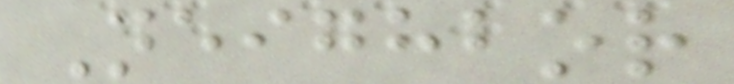Neighbor
